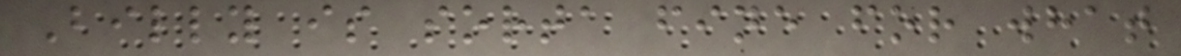Billy is sorta fine for what
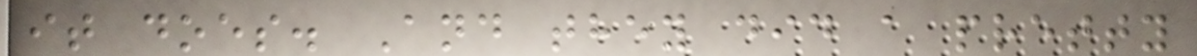it does. And they did a pretty
